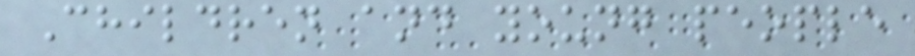Children and young people
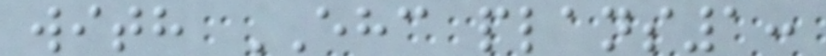with EHC plans1:
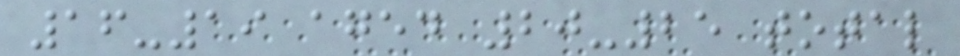16-19 aged 20-25 total
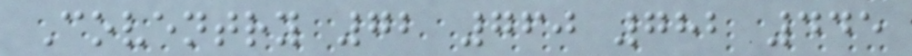Coventry 72 760 782 445
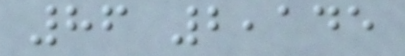86 2,145
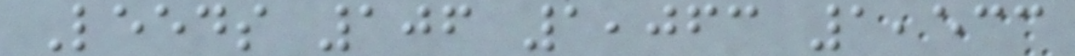Leeds 106 1,063 1,533
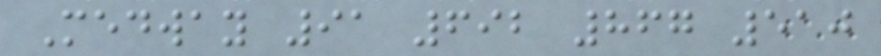Medway 91 692 867 510
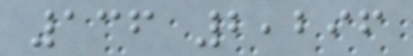136 2,296
